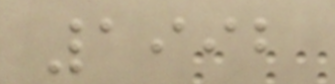1992
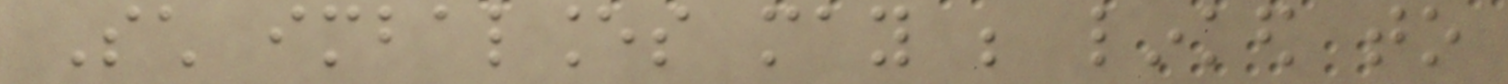Such imbalances may be linked to
